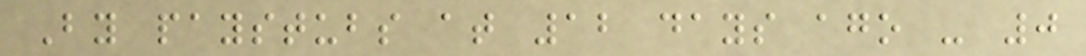By paystubs at 12 days ago - 0
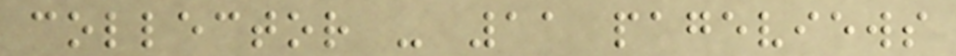collector - 11 pageviews
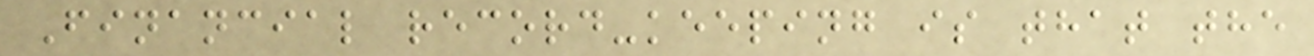Financial record-keeping is that the
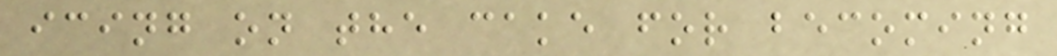icing on the cake for becoming
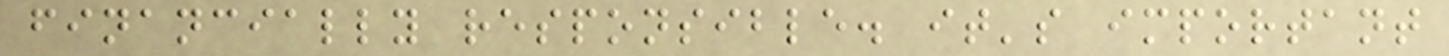financially responsible. it's important
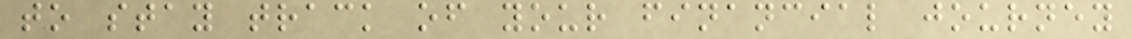to stay track of your financial journey
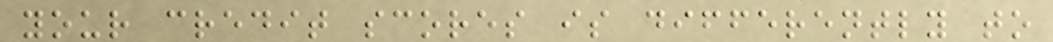your credit scores is differently to
